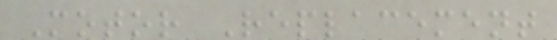Motor Replacement
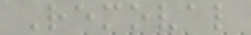Removal
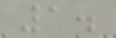1.
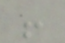!
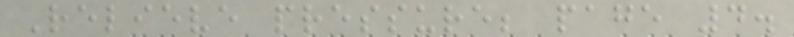Relieve pressure; page 4.
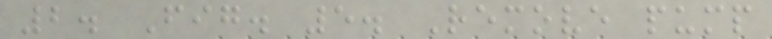2. Fig. 5. Remove pump
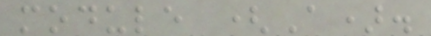module (A).
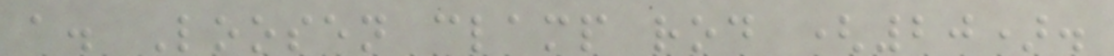a. Loosen clamp rod (20).
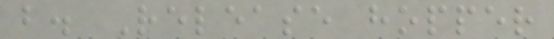b. Release hopper
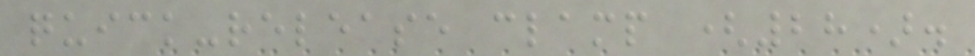quick-release clamp (28).
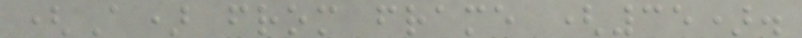(A) from frame (35).
